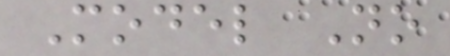Model No
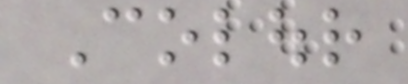Colour
